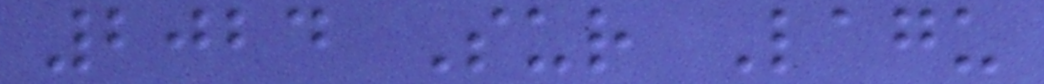2024 Sur Lagu
